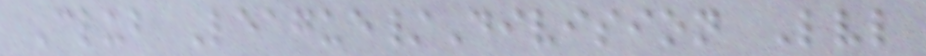Club League/Division Lvl
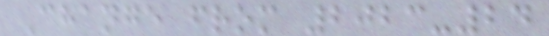Change from 2023-24
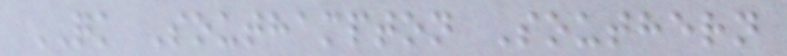QK Southampton Southern
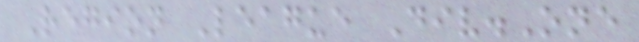Region League Div.One
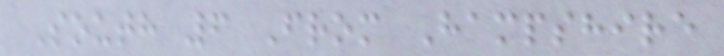South 6 From Hampshire
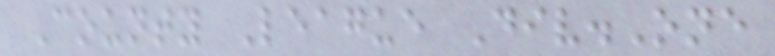County League Div.One
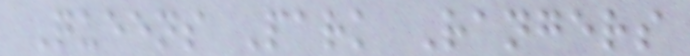Queens Park Rangers
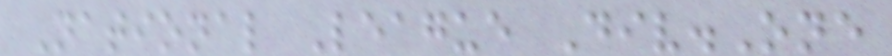National League Div.One
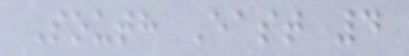South East 4
